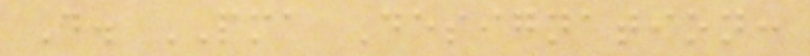D. PMA Designation:
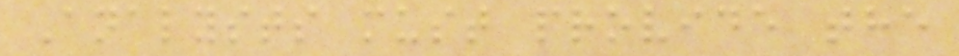Analysts must provide the
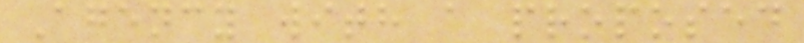Agency with a proposed
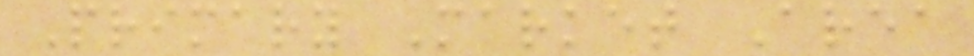Primary Market Area
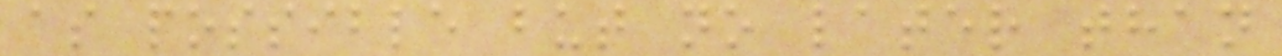as possible but no later than
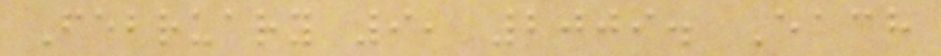February 9, 2009. Each
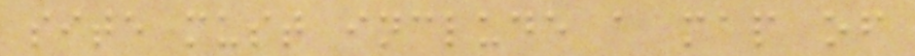site must include a map of
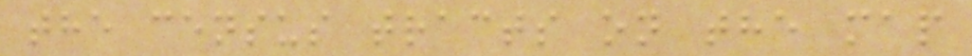the census tracts on the map
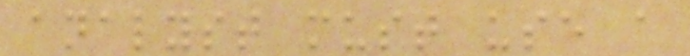analyst must use a
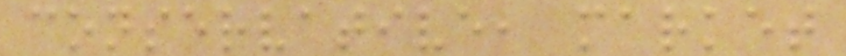conservative, market
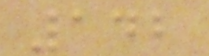142
